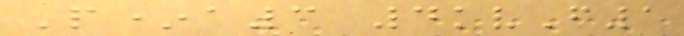P*a3 4kvF1
